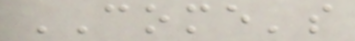COME's
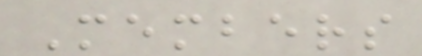Members
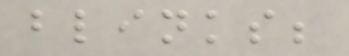blinks;
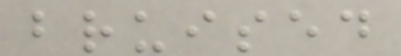bruised
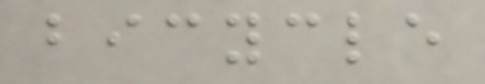bicycle
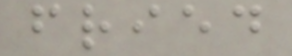fried
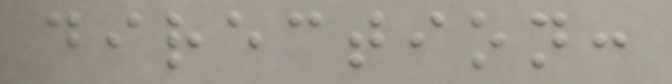direction:
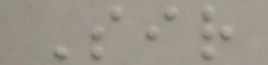Sir
